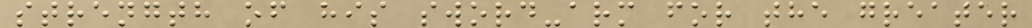strength of his sword-arm for the greater
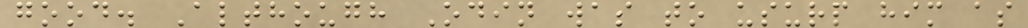good. Although Odin was to usurp him as
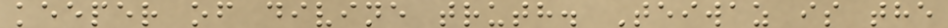keeper of divine truth. Teiwaz is the
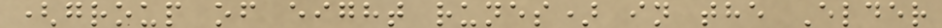(group of eight runes) in the Elder
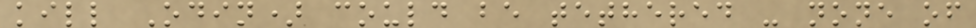kill Odin) could be tethered - none of
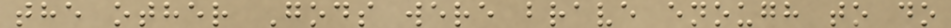the other Gods were brave enough to do
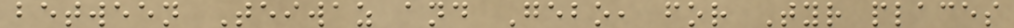between Teiwaz and Gebo, for Tyr places
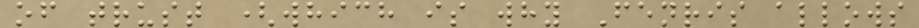of trust (which is why Fenris allows
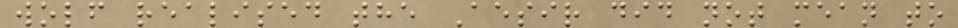wolf realised the Aesir did not mean to
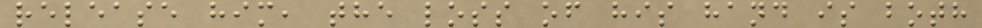release him, the loss of his hand is both
